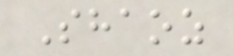Shaoz
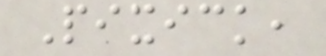Pixick,
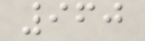960
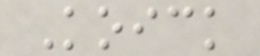Koick
